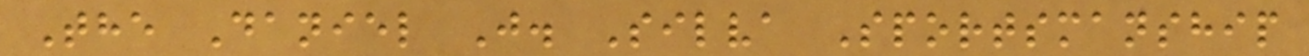The Daniel J. Silva Sportsmanship
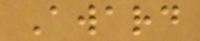Award
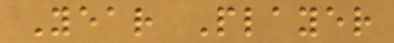Year Player
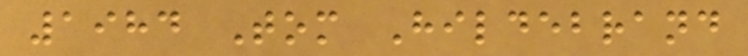1984 Tom Hildebrand
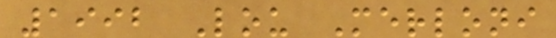1992 Lou Merloni
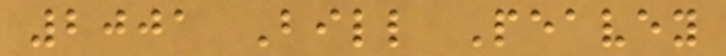2001 Bill Peavey
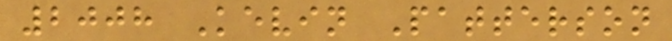2008 Kevin Patterson
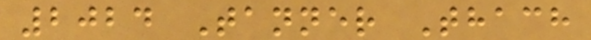2024 Tanner Thach
